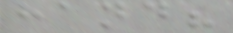hand?
